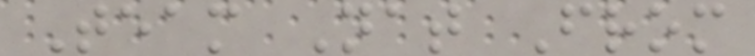Team Nat From
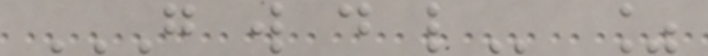G W D L %
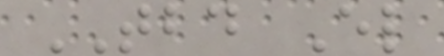TBD El
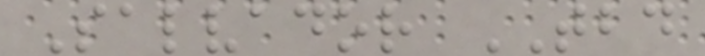Salvador TBD
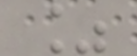%
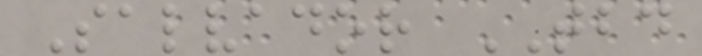Salvador TBD
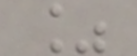%
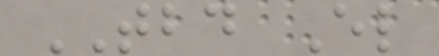TBD El
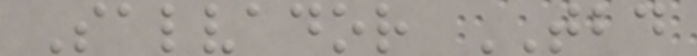Salvador TBD
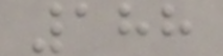188
